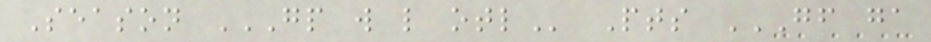Season GP W L OTL Pts GF GA
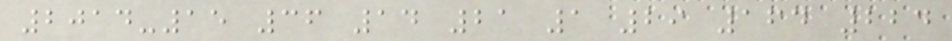2014-15 36 14 21 1 29 164 224
